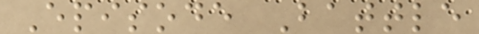Episode Battle
